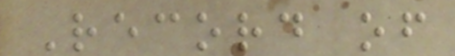Record of
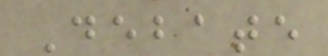Debate
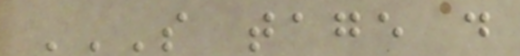S TAGE D
